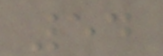54
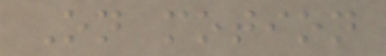On motion
